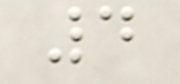4
